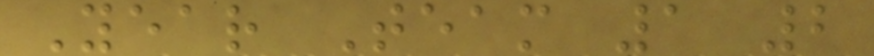Year Team 1 2
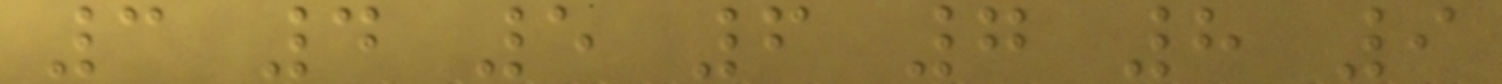3 4 5 6 7 8 9
